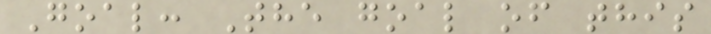Goal: The goal of this
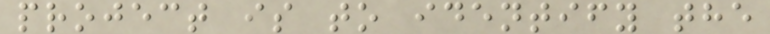project is to identify the
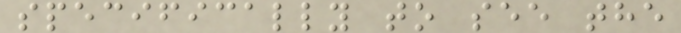specifically to see the
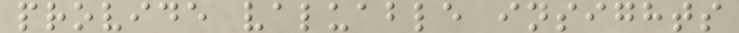provide valuable insights
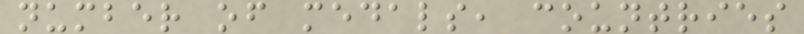number of medals, countries
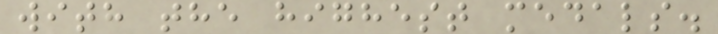with the highest medals.
